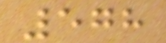578
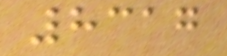8317
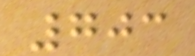703
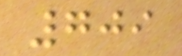709
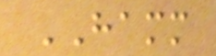HAMM
